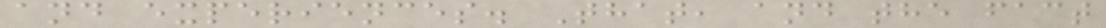and experiences. That, and the fact
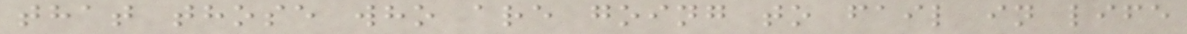that those who are going to fail in life
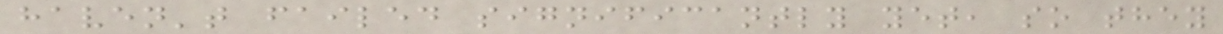haven't failed significantly yet, so they
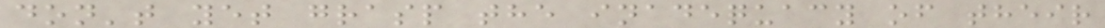don't yet grasp the inadequacy of their
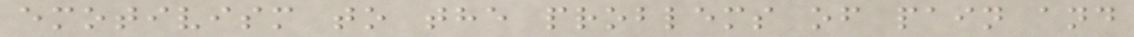emotivism to the problems of pain and
